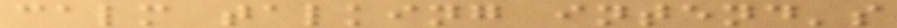calm talking intend's
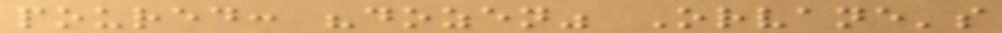poured: "dozen" Orvane's
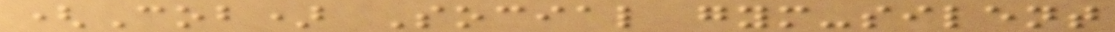(Cob) Social gym-silent
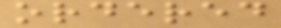ordered
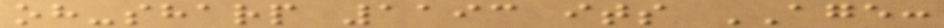oh-sharp 1193 its AGE:
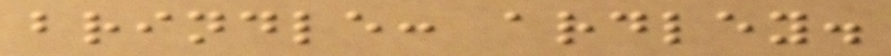brindle: ardley.
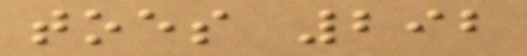toes 292
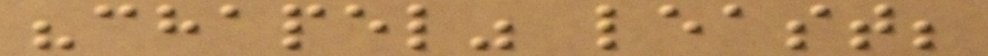"chapel" least;
